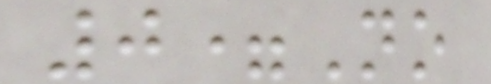0=No
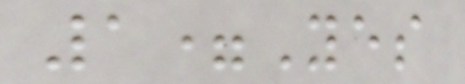1=Yes
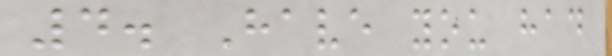4. Have you had
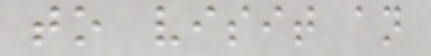to visit an
